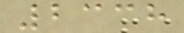2338
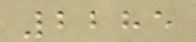2285
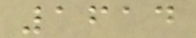1614
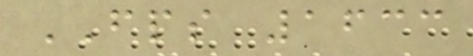FPS 1633
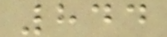844
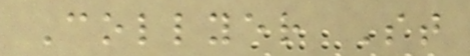Collyer St
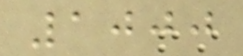1000
